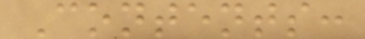Contents:
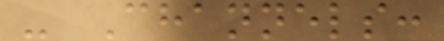- Channels:
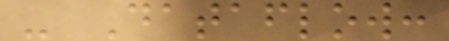- Dataflow:
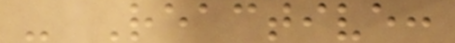- Reactive:
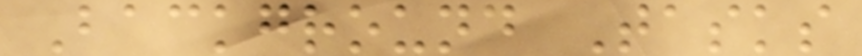Background Tasks
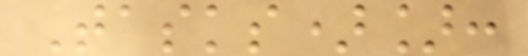Tasks)]:
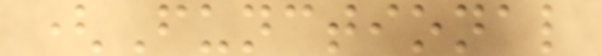(Functional
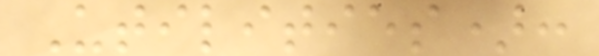Utilities):
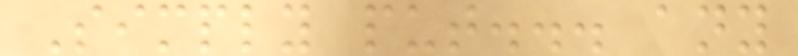Simply put... any
